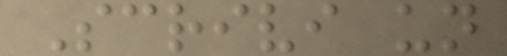Scrivi un
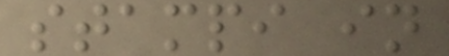stampi in
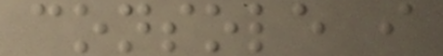console i
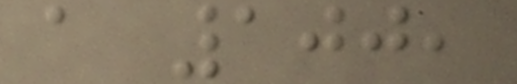a 100,
